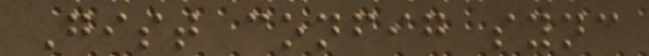Gist config sync
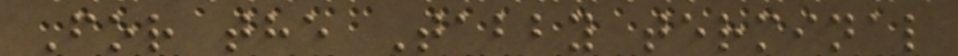For the Tabby terminal
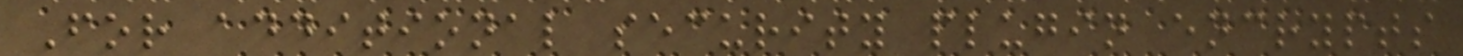For additional security plugin encrypts
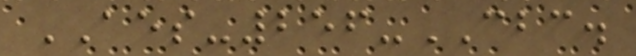AES-256-CBC.
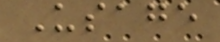Usage
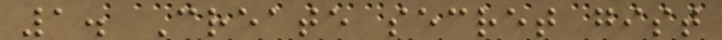1. Create secret gist
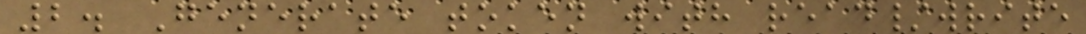2. Generate token with read/write
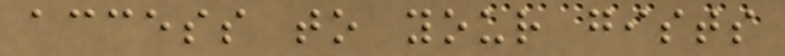access to your gists
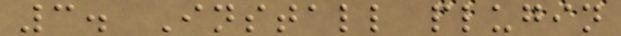3. Install plugin
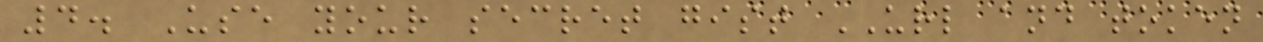4. Use your secret gist URL and token
